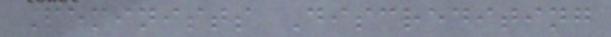Feminists Discrediting
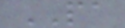PA
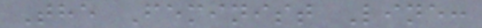The Feminist Line:
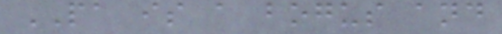PA is a bogus and
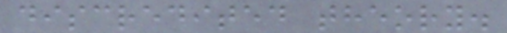discredited theory.
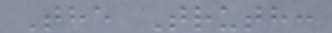The Truth:
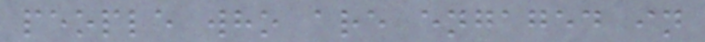people who are engaged in
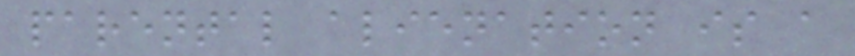parental alienation is a
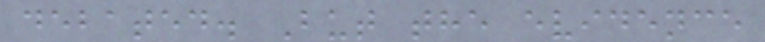debated. But the evidence
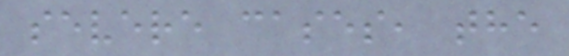severe cases, the
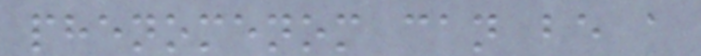phenomenom can be a
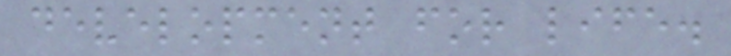development for life.
